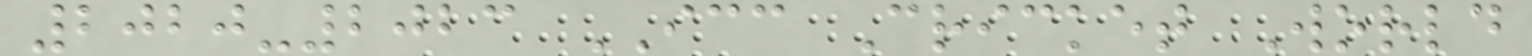2020-2023 ICC Cricket World
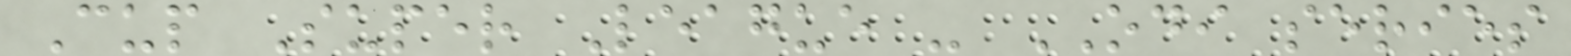Cup Super League - ODI series
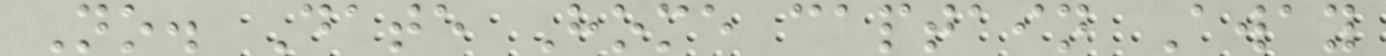No. Date Home captain Away
